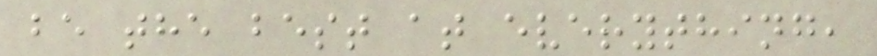be the best at everything,
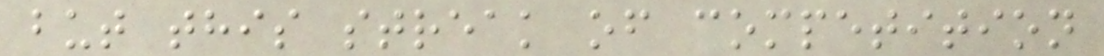but this streak of competition
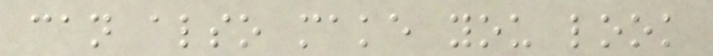can also make you look
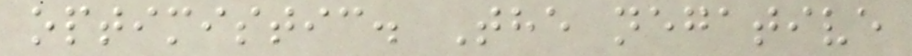optimistic. The negative
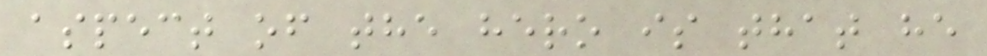aspect of the hero is that he
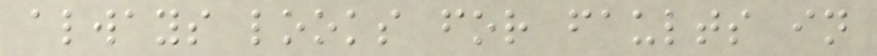always looks for faults in
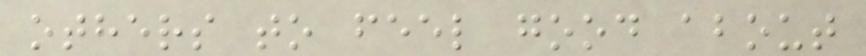others to feel good about
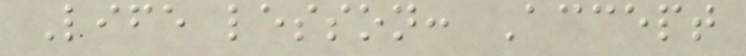Life lesson: Accept
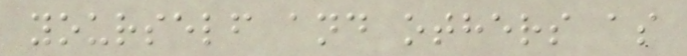yourself and others as
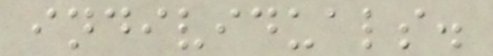individuals.
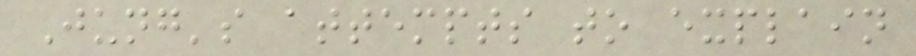Jung's attempts to explain
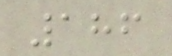186
